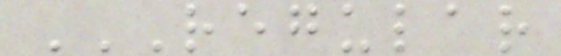REGULAR
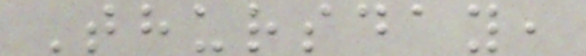Thursday,
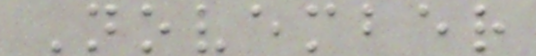November
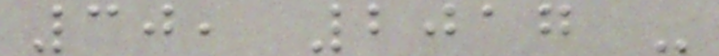30, 2017 -
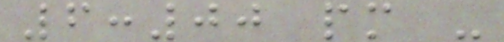6:00 pm -
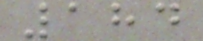184
